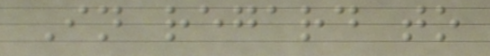In regard to
